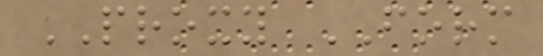PROXY FORM
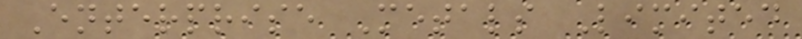Enterprise Metals Limited
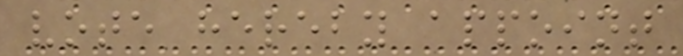vote hereby appoint
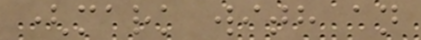(mark with an
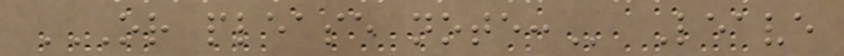OR PLEASE NOTE: Leave
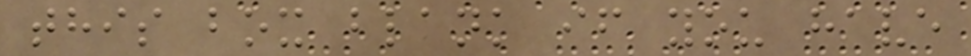this box blank if you have
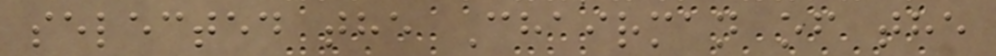selected the Chairman of the
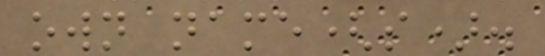own name(s).
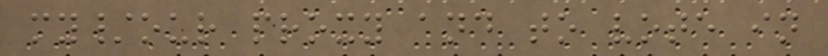my/our proxy and to vote in
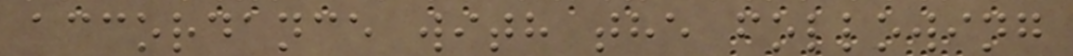accordance with the following
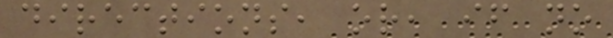directions, or, if no
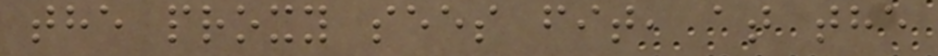the proxy sees fit, at the
